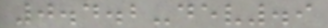0.4.2-dev.9
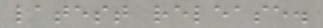latest release.
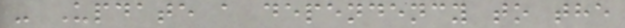- Update a dependency to the
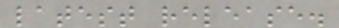latest release.
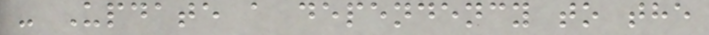- Update a dependency to the
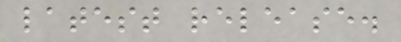latest release.
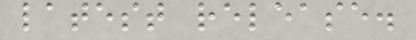latest release.
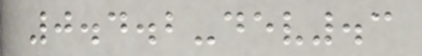0.4.2-dev.3
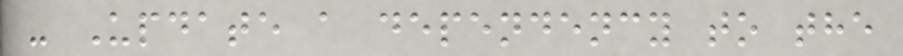- Update a dependency to the
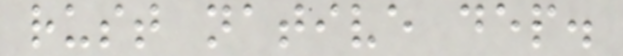rust native dep.
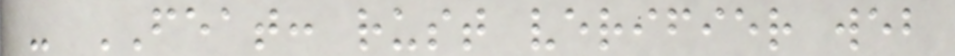- FEAT: rust verifier web
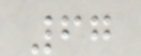67
